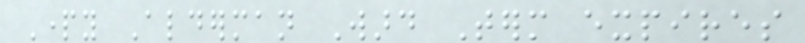Party Alderman Ward Term expires
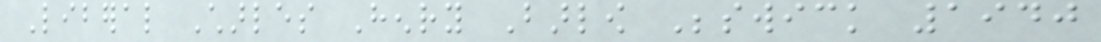Liberal Charles Henry Barlow Beswick 1940
